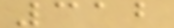312
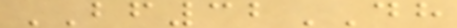BF32DH
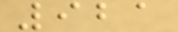921
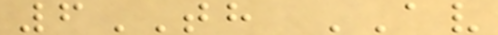6TH AV
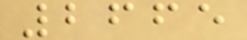2665
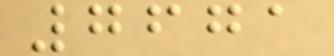7671
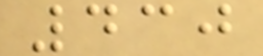430
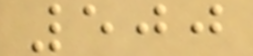500
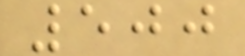500
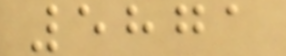5871
